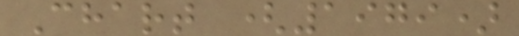Chart (1979)
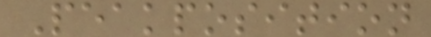Peakposition
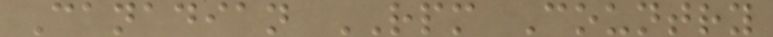Canadian RPM Country
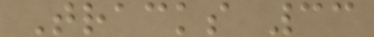Tracks 33
